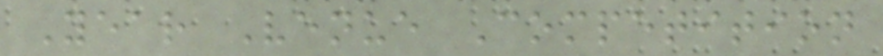Year Venue Competition
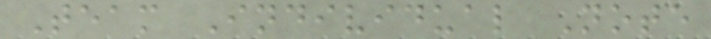Team Individual Note
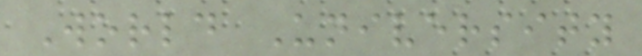World University
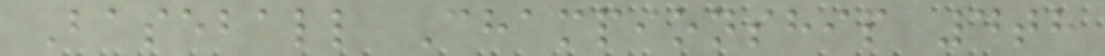Baseball Championship 4th
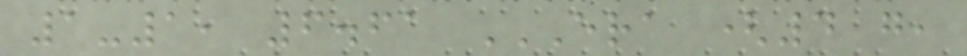1-1, 6.61 ERA (4 G,
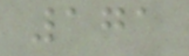171
